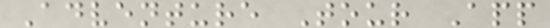Adventure Tour App
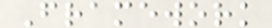Framework
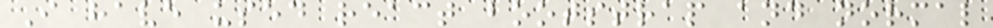I have used react bootstrap and normal
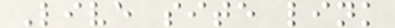Live site link
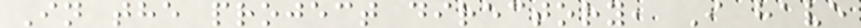In the project directory, I have
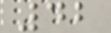42
